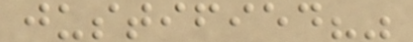justified?"
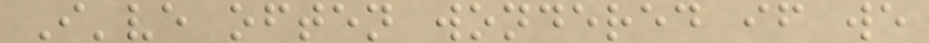I've often wondered if we
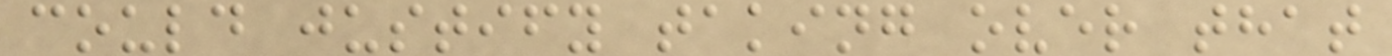could justify taking over that
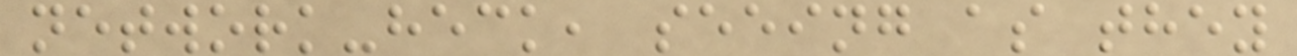network-heck, seeing as they
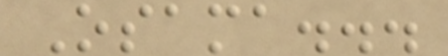Osama...
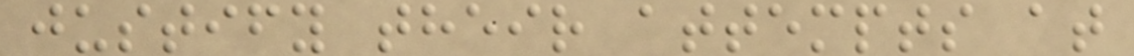justify their attempts at
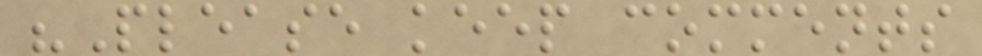"Please keep comments
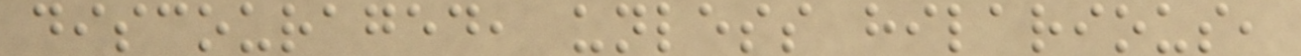discouraged, unless hilarious,
